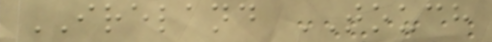IRELAND TOUCH
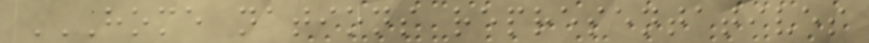HOME NATIONS REPRESENTATIVES
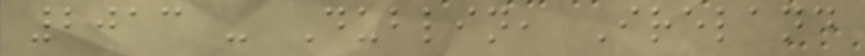2013 - Dublin, Ireland
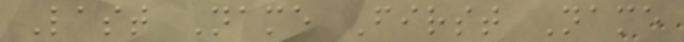Last Name First Name
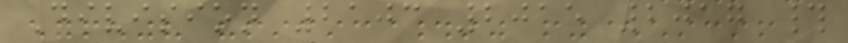Division 2103 2015 2017 #
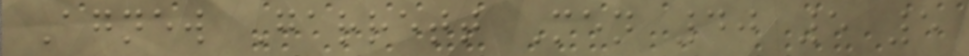Agnew Garrett Men 40 5 5
